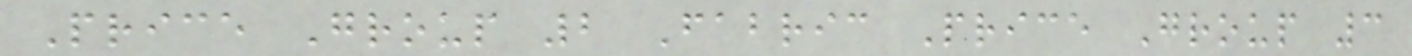Price Group 2 Fabric Price Group 3
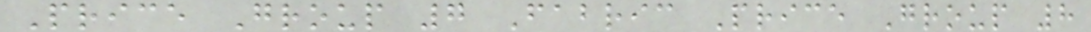Price Group 7 Fabric Price Group 8
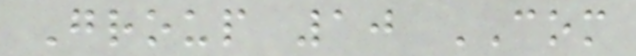Group 10 COM
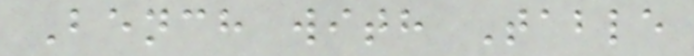Bench with Table
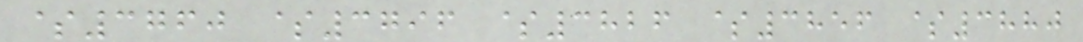$3760 $3796 $3826 $3856 $3880
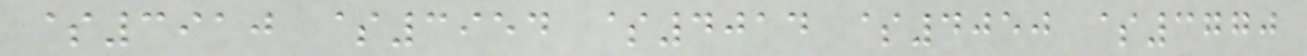$3910 $3954 $4014 $4050 $3770
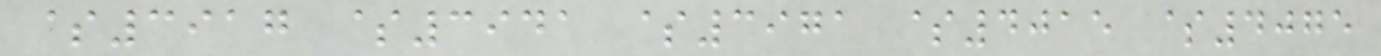$3917 $3941 $3971 $4015 $4075
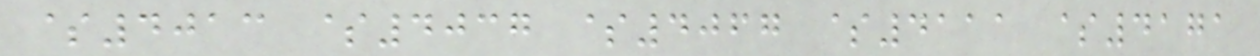$4013 $4037 $4067 $4111 $4171
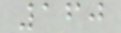160
